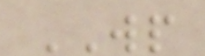WP
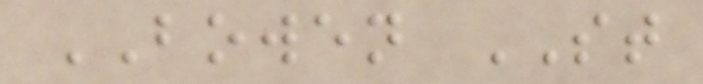BOWEN ST
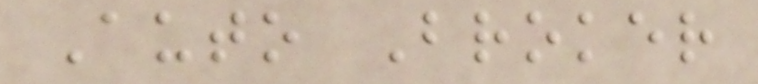Auto Broker
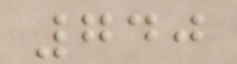740
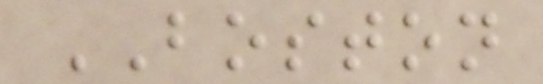BOSTON
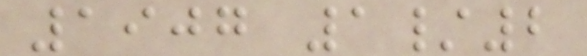1907 1/2
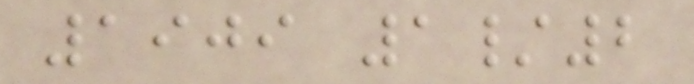1909 1/2
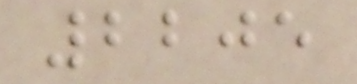2205
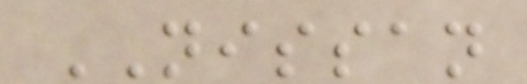NISSAN
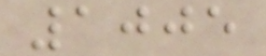1005
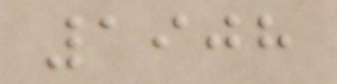1908
